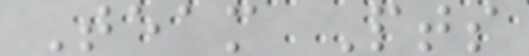Team Pts
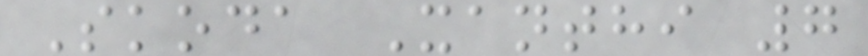Skoda Xanthi 7
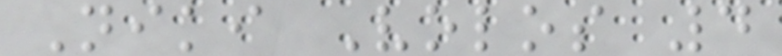Niki Volos 4
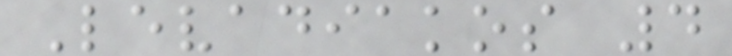Levadiakos 4
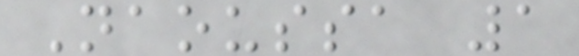Naoussa 1
